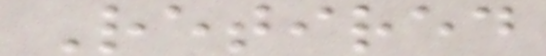Retired
